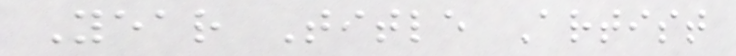Year Title Artist
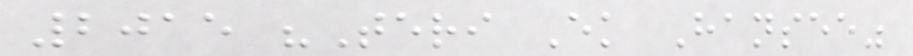2015 "Teri Ek Hansee"
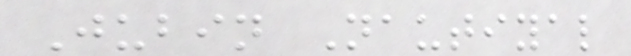Jubin Nautiyal
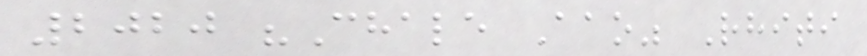2020 "Chale Aao" Rhiti
